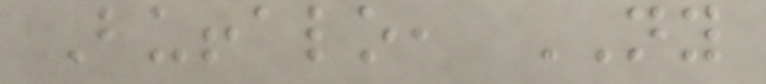Buffalo, NY
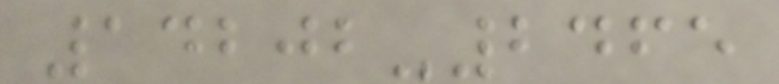14202-2465
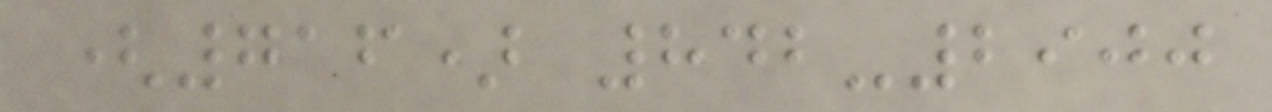(716) 842-2900
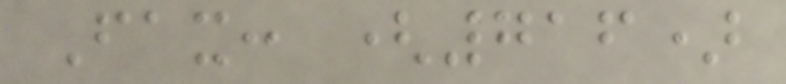Fax: (716)
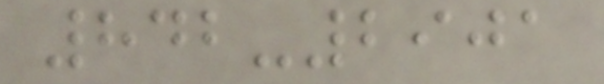842-2901
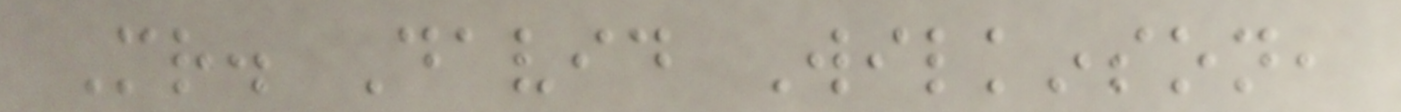Mr. David Wilkinson,
